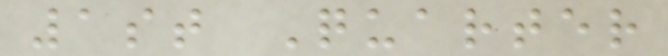1st Quarter
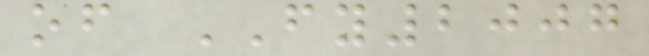of FY2007
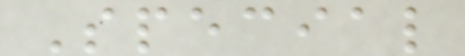Special
